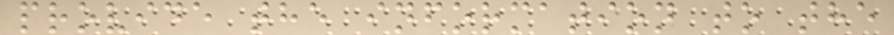provide the information to the
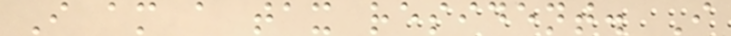I am a tax resident. I
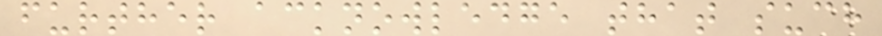further acknowledge that such
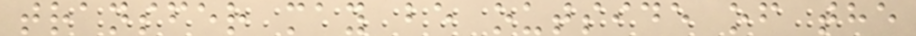transfer may be outside of the
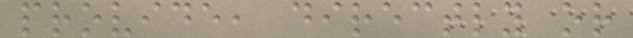provide, directly or
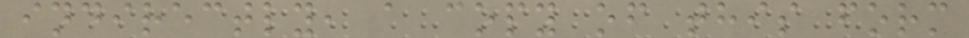indirectly, a copy of this form
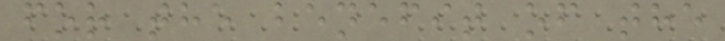for the benefit of the
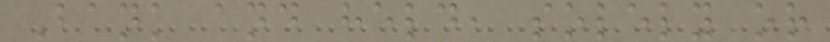Bank and held, solely or
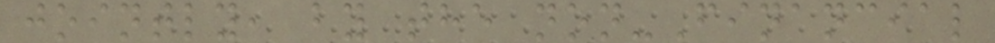jointly, by the non-Financial
